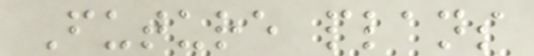Future plans
